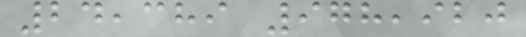24,389 978,920
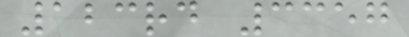123rd 3357
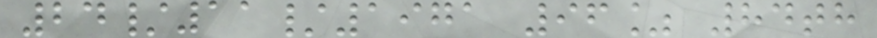24/11/1971 96% 84th
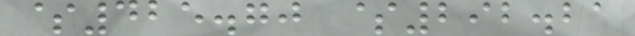$425.70 $292.21
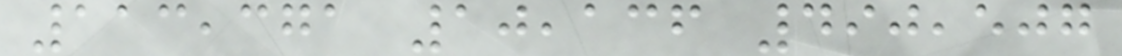113,371 10,136 490,507
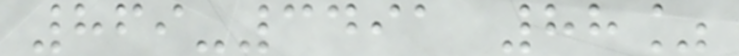869-3491 88%
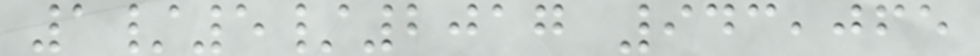1/5/2017 943,065
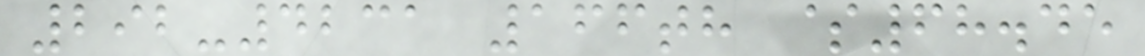292-4231 166th $68.45
